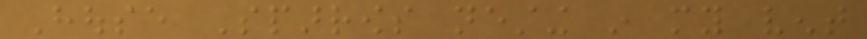House Sparrows nesting in my vent
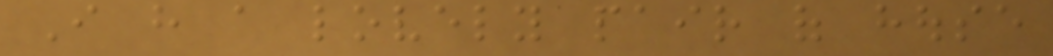I have a lovely pair of house
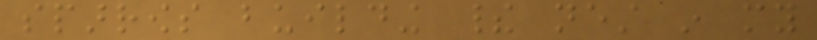sparrows building their nest in my
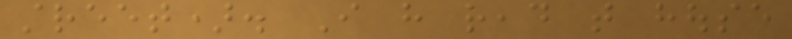street). I have read that house
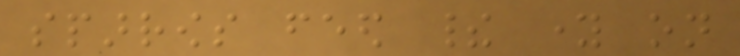sparrows feed their young on
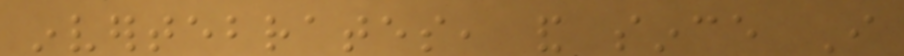invertebrates, and since I
